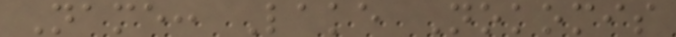Name: Lake Nokomis
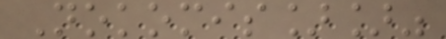Nokomis]]"
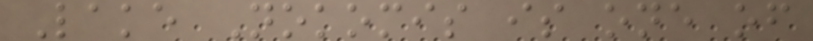Lake Nokomis is one of
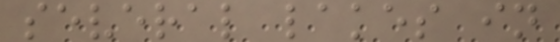several lakes in
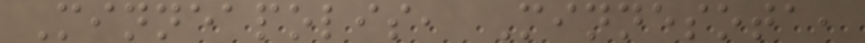Minneapolis, Minnesota,
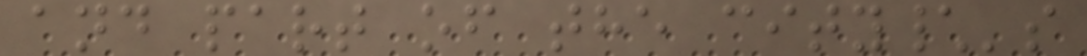and part of the city\'s
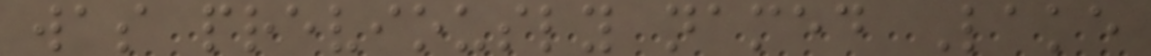was previously named Lake
